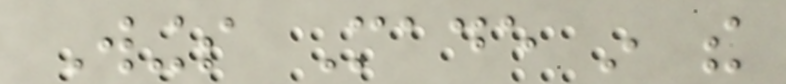Wings Made in the
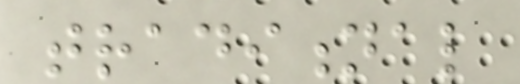traditional
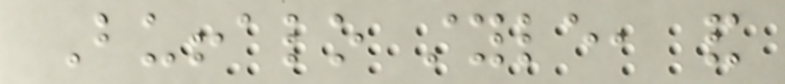Buffalo style, and
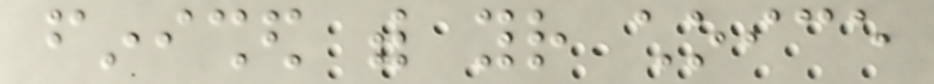finished with your choice
